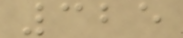325
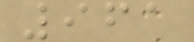961
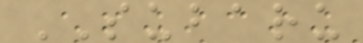SUBARU
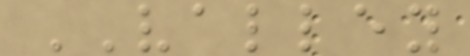VALLEY
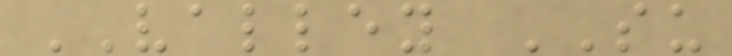VALLEY SU
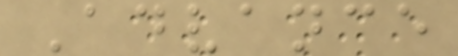Advance
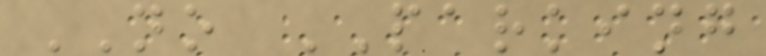NO PARKING
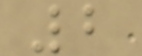2
